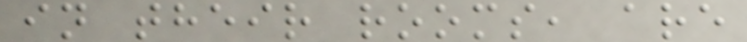in their rooms, are
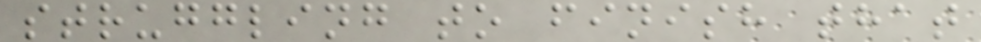struggling to finish that
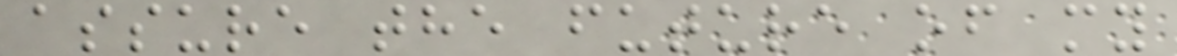assure the future of my
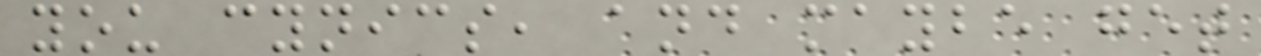you cynics, and maybe get
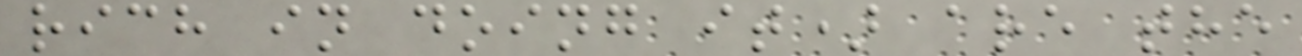rich in doing it) are the
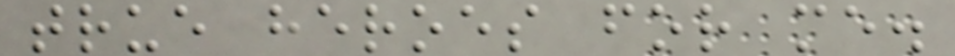true heroes for me.
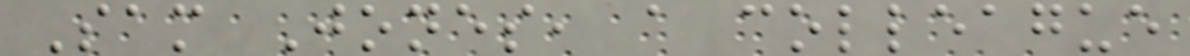Sam Jones, a colleague
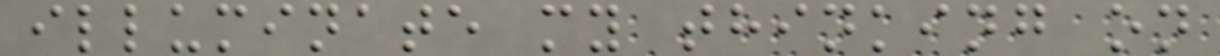illuminate my thinking on
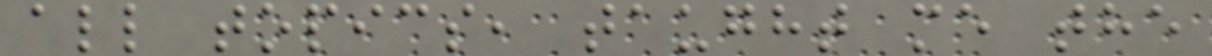all topics, taught me the
